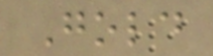Gold
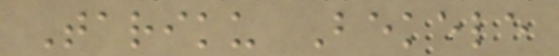Tariku Bekele
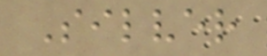Silver
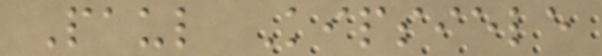Paul Kipsiele
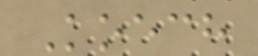Koech
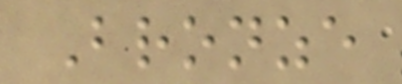Bronze
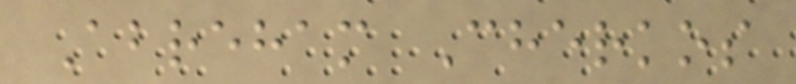Abreham Cherkos
